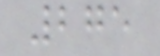275
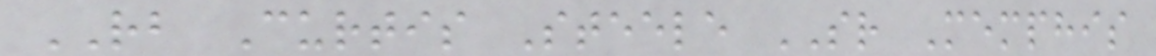RB Curtis Steele SR Memphis
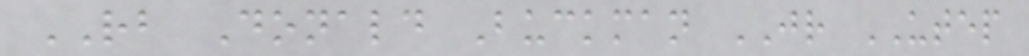RB Donald Buckman JR UTEP
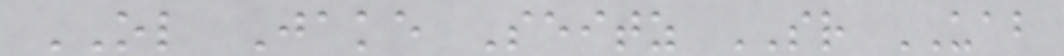OL Jake Seitz SR UAB
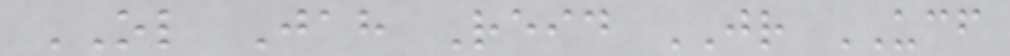OL Jah Reid JR UCF
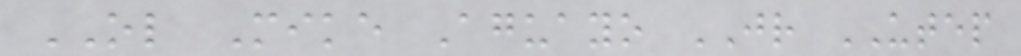OL Mike Aguayo JR UTEP
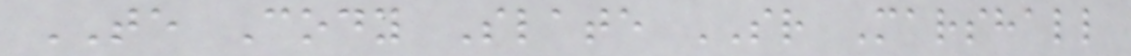TE Cody Slate SR Marshall
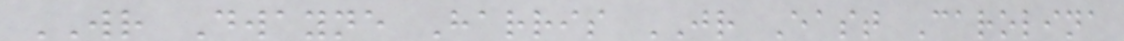WR Dwayne Harris JR East Carolina
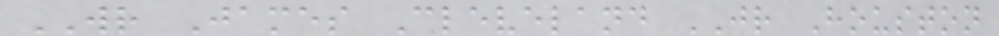WR James Cleveland JR Houston
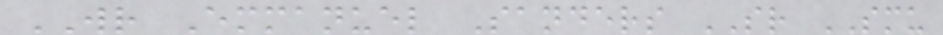WR Emmanuel Sanders SR SMU
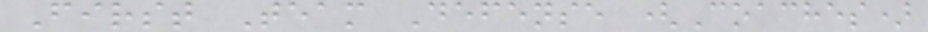First Team Defense (Coaches)
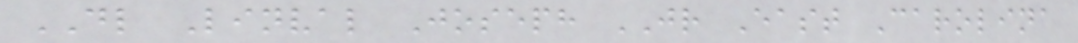DL Linval Joseph JR East Carolina
